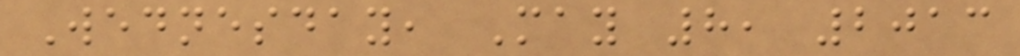Wednesday, May 8, 2013
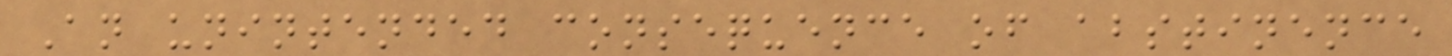An unintended consequence of abstinence
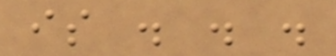is . . .
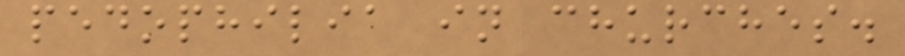pedophilia in churches.
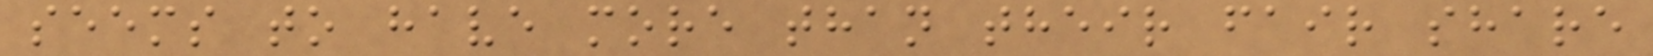seems to have more than their fair share
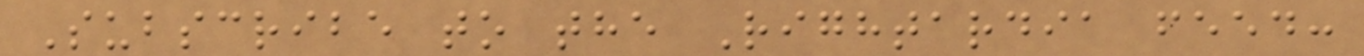Subscribe to the Rightardia feed:
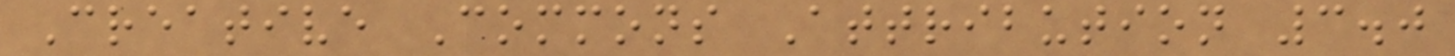Creative Commons Attribution 3.0
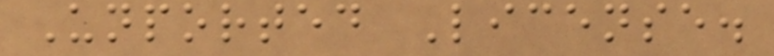Unported License.
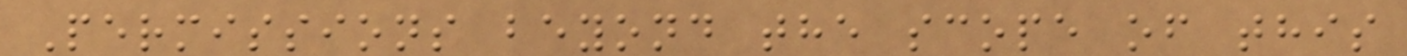Permissions beyond the scope of this
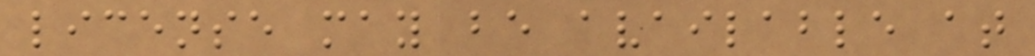license may be available at
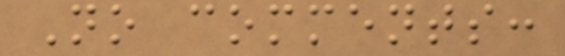No comments:
